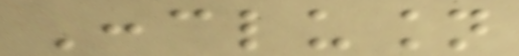Conclusion
